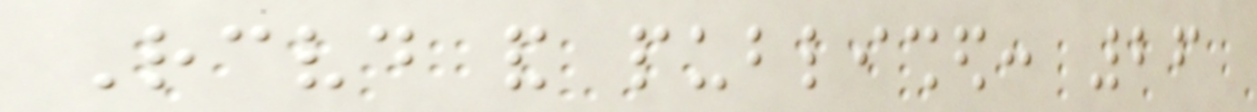Received and published: 26
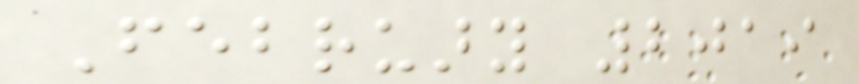February 2019
